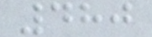480
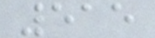515
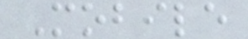Mobile
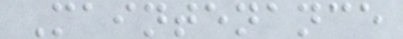Maintenance
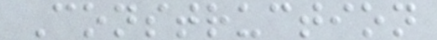Construction
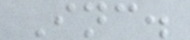Inc.
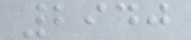2940
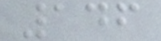146
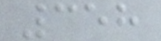358
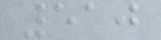510
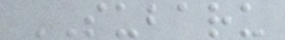SUBARU
